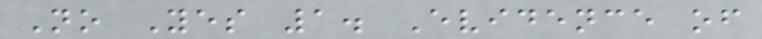No Yes 1. Evidence of
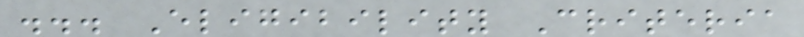... Eligibility Criteria
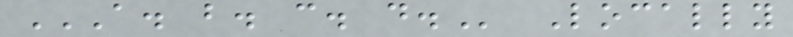A. B. C. D. Locally
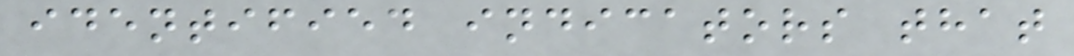identified indicators that
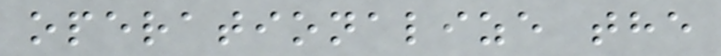operationalize the
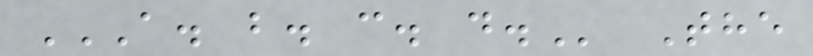A. B. C. D. The
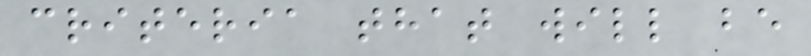criteria that will be
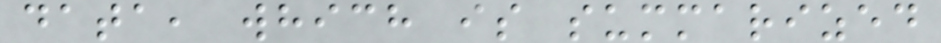data, which is summarized
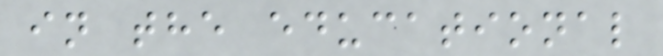in the educational
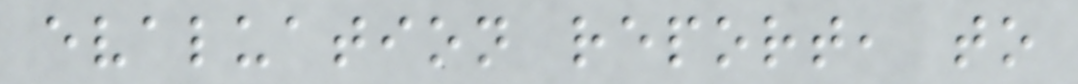evaluation report, to
